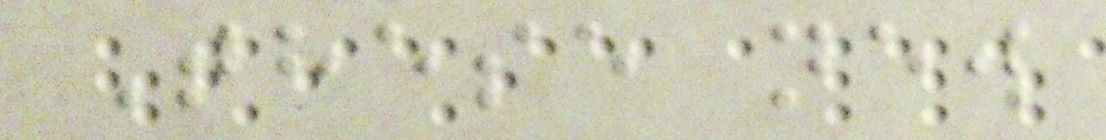These new
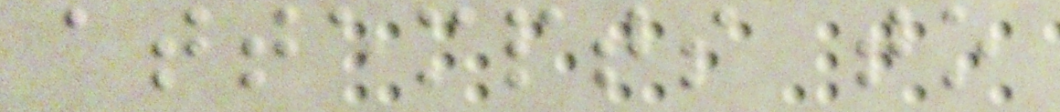attempts to
